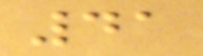41
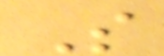S
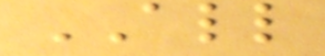ALL
